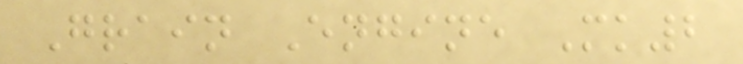Grain Engine Mk2
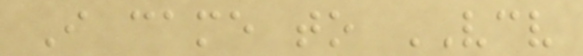I came to VCV
